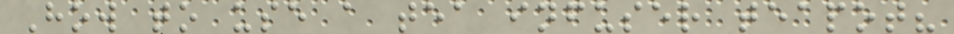How to use a tea infuser teapot?
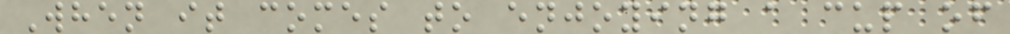When it comes to enjoying a cup of
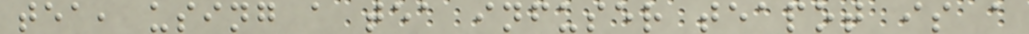tea, using a tea infuser teapot is a
